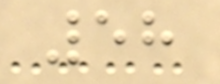58
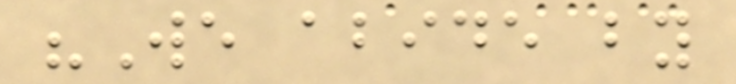"We abide by
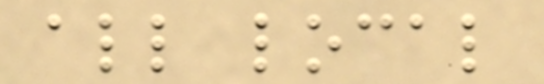all local
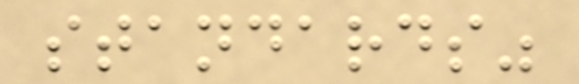standards"
